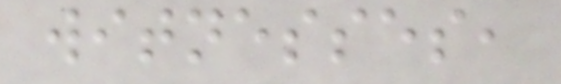witnesses,
